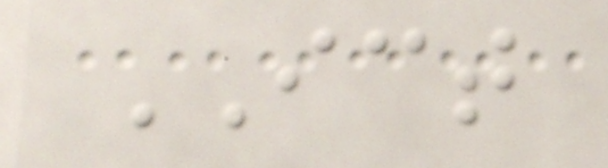ICT
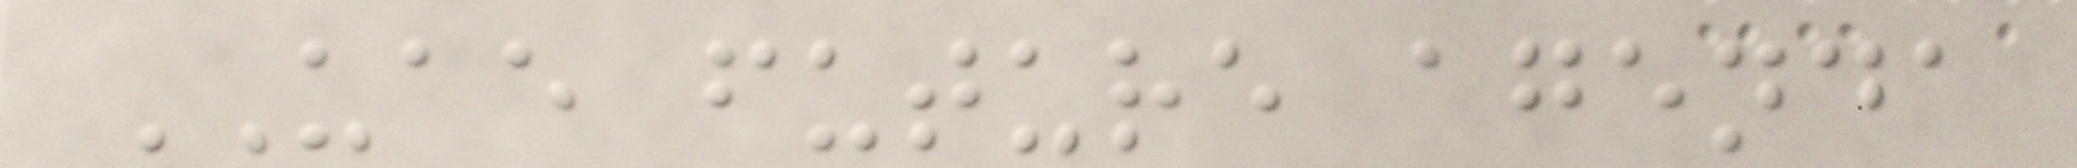UAE future agenda
